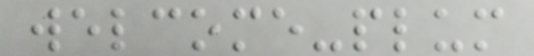welcome-plum
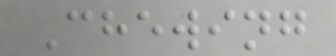Chewing
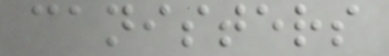canisters
